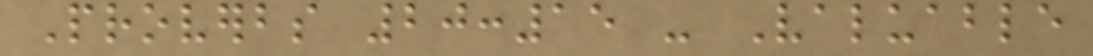Proverbs 20:15 - Valuable
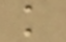knowledge
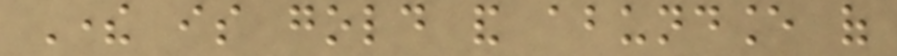There is gold and abundance of
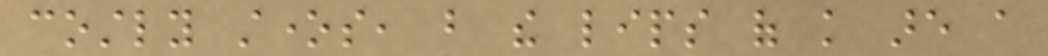costly stones, but the lips of knowledge are a
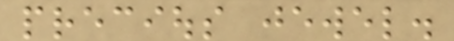precious jewel.
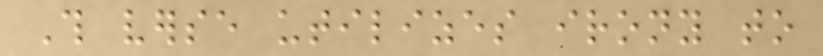This verse utilizes irony to
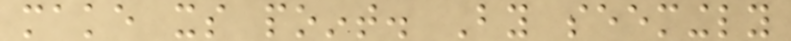make its point. By seemingly
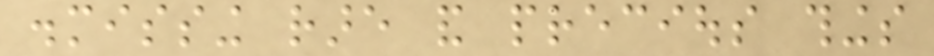dismissing rare and precious things
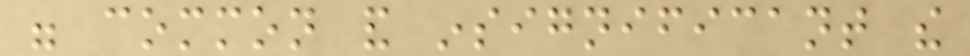were common and insignificant the
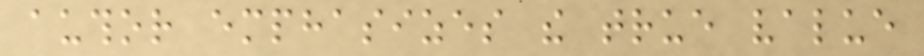author emphasizes the true value
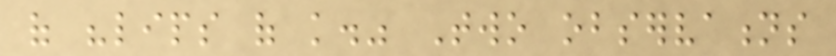of "lips of knowledge." Two observations
